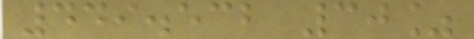449.532 30%
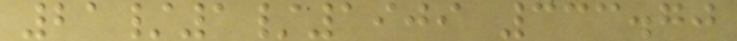21/1/1909 333.70
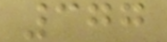377
